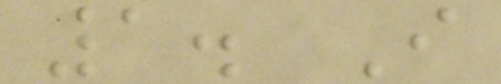1. I
